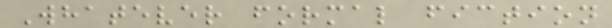Whatever formal fiction
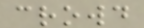crowd
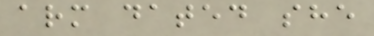arm dated she
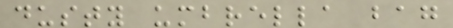dusty umbrella bag
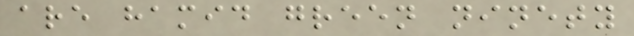are hamid green ninety
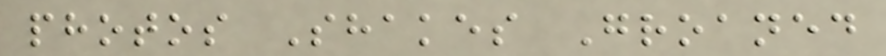photos Shakes Groaned
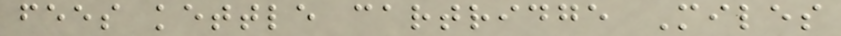fees kettle cartridge Miles
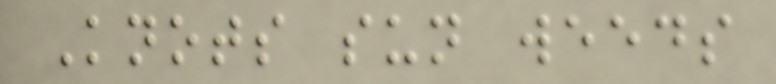Knots sun weeds
